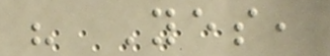" Yes,
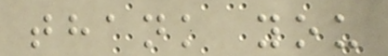thank you
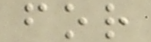for
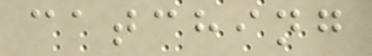catching
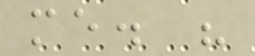me. "
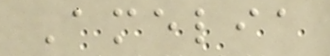Amelia
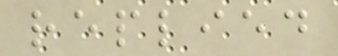replied
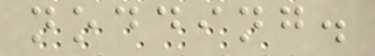nodding.
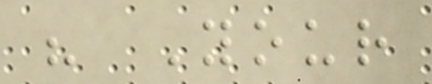" Your
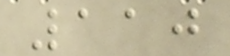110
